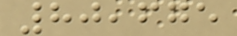80,675
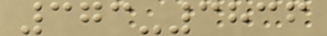373-3836
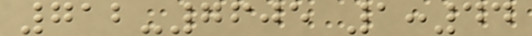712-7605 1:44
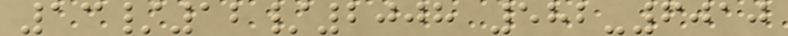13/12/2008 582-6010
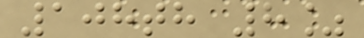108th 8%
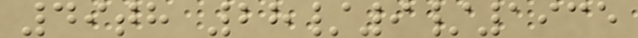49th 28/9/1935
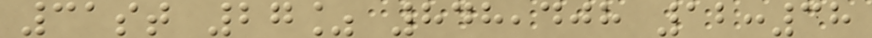31st 27% 848,408 12:38
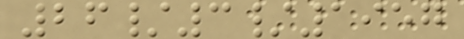26/3/1957
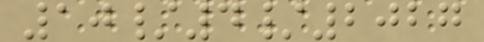10/4/2027
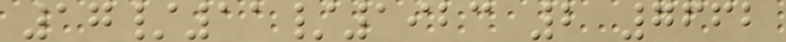17/11/1923 2 7662
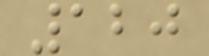120
